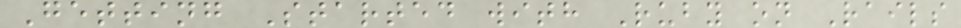Getting Started with Ruby on Rails
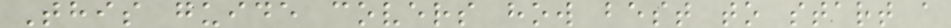This guide covers how best to start a
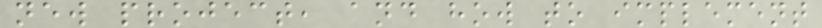new project, and how to implement
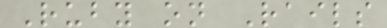Ruby on Rails
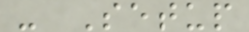- Setup
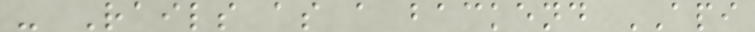- Rails as a backend API
